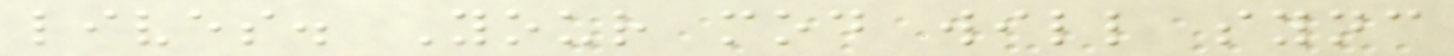lives. Your mod will sync
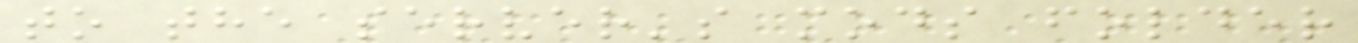to the server's mods folder
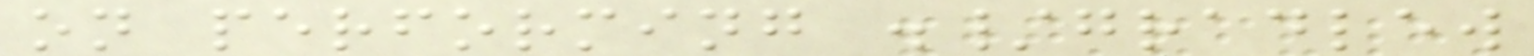on performing ./gradlew
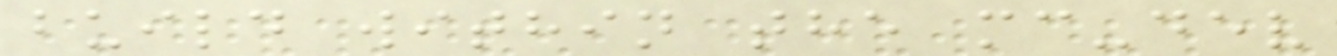build within the mc-dev
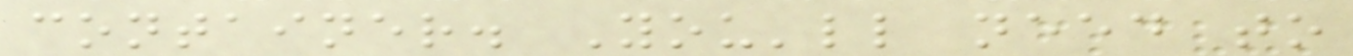container. You'll need to
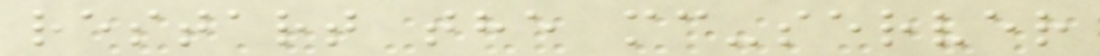restart the mc-server
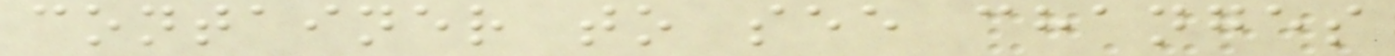container to see changes
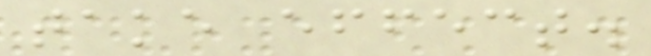take effect.
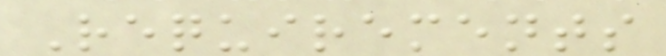Requirements
